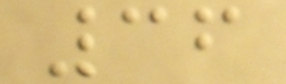36
